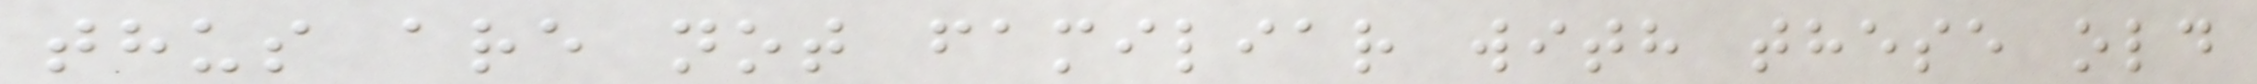thus are not familiar with these old
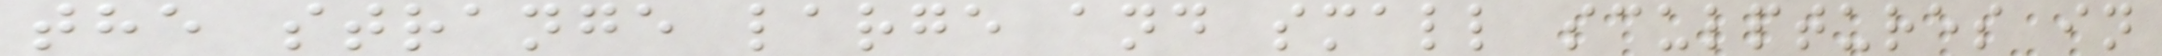the strange large and small sculptures in
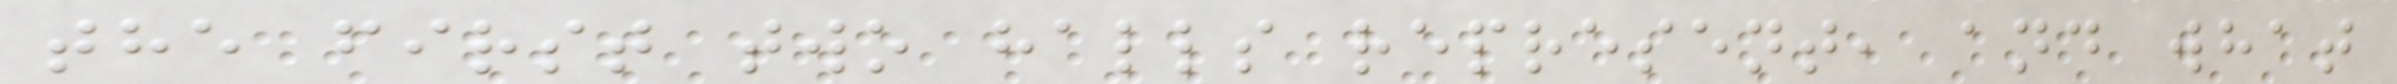the first two halls represent, and what
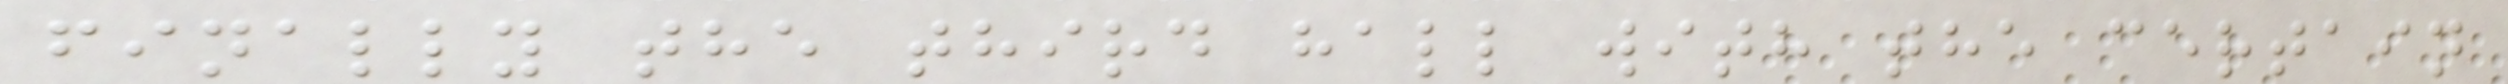finally the third hall with the certain
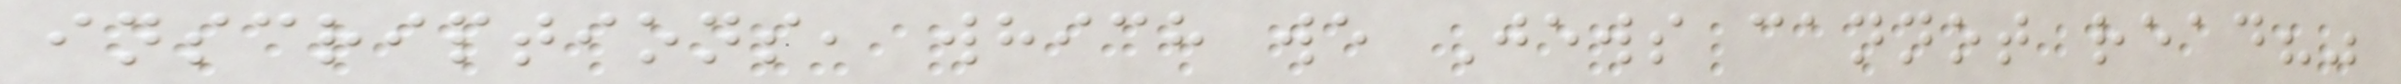inscriptions, which we Jews cannot read?"
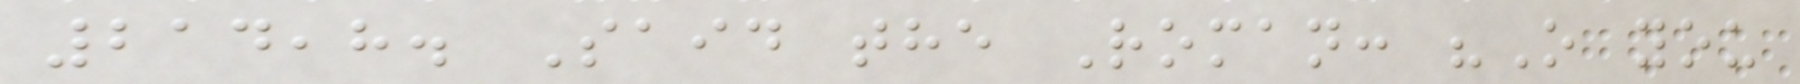214,8. Said the Roman: "O you
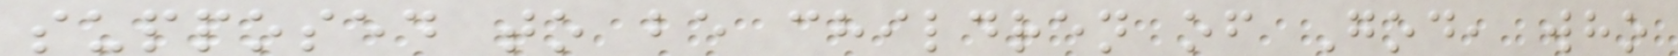supposed to be children of God, who
